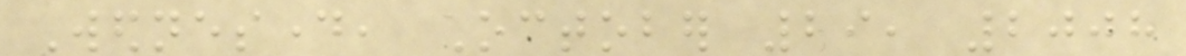Wednesday, October 29, 2008
